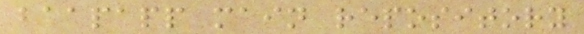baapapp main repository
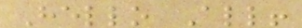Hello All!
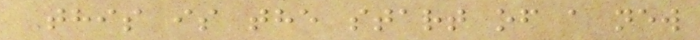This is the start of a new
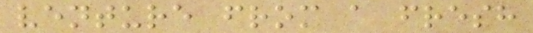venture from a fresh
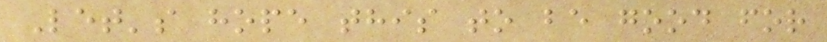Let's hope this to be good for
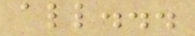all...
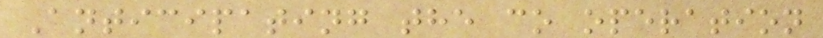Anticipating the co operation
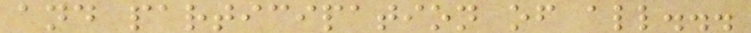and participation of all...
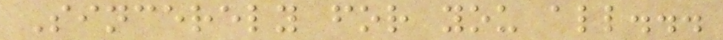Sincerely for you all...
